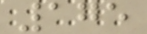175
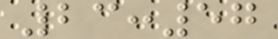23:57
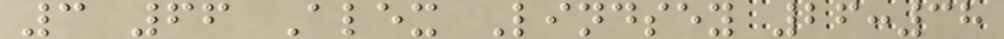3 66 Alex Lindsey 26:38
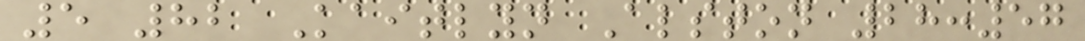5 82 Kaitlyn Alston 28:57
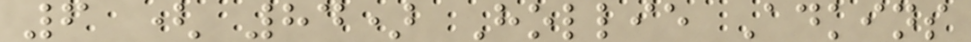6 ( 84) Hollie Adkins
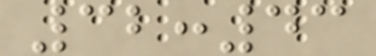32:43
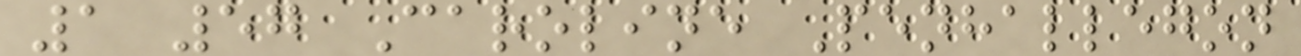1 57 Caroline Penhallegon
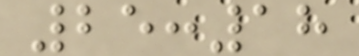25:18
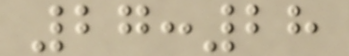27:28
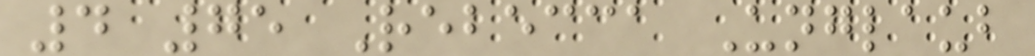4 75 Rebecca Unglaub
